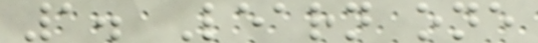1. Learn one
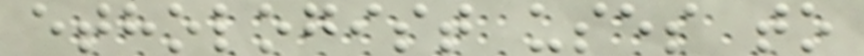ethologist uses to
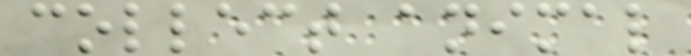collect animal
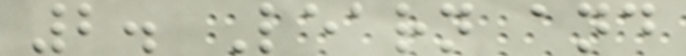2. Learn and
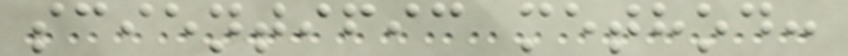scientific method:
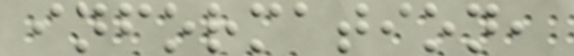information,
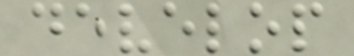develop
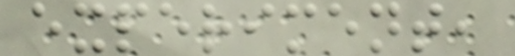experiment,
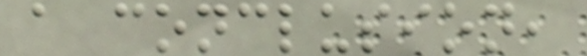a conclusion,
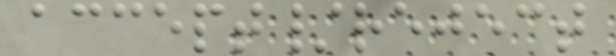accept/reject
